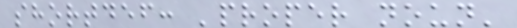shortdef: 'proper noun'
